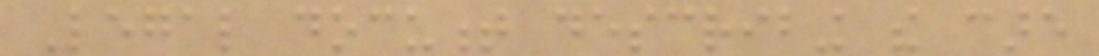Legal document describing the care
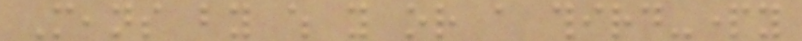Means by which you or a third-party
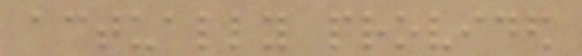actually provided
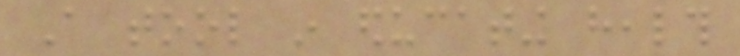A tool in educating health
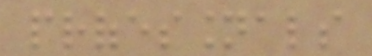professionals
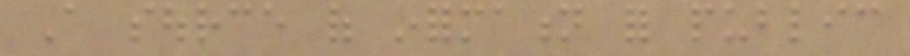A source of information for public
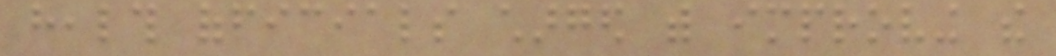health officials charged with improving the
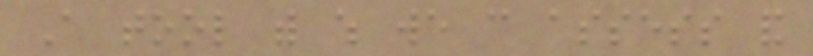A tool with which we can assess and
